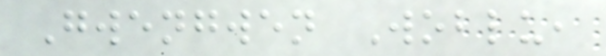Gwengwen Woblu,
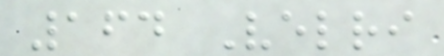164 Velri
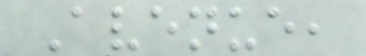Avenue,
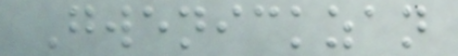Gwenickzan
